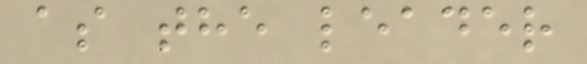as the leader
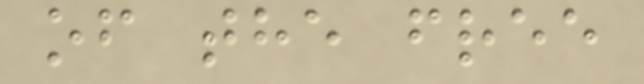of the free
